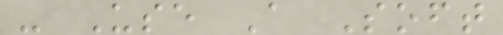- Use A Soft
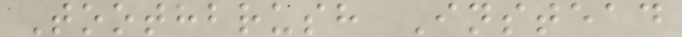Toothbrush Instead
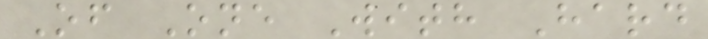Of One With Hard
